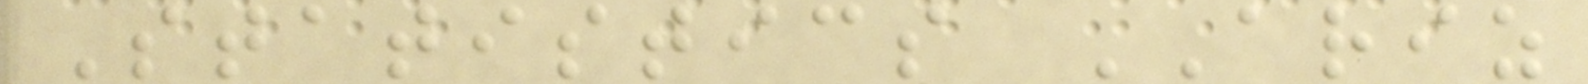Statistics ARIZ
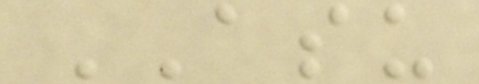ASU
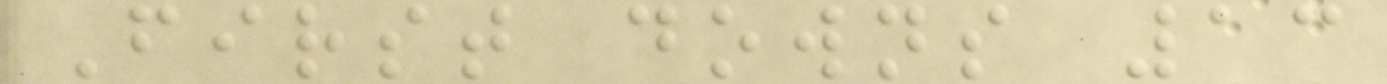First downs 13
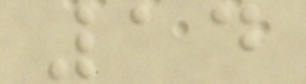14
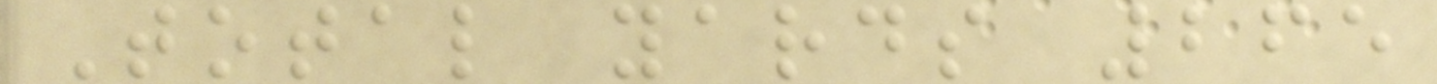Total yards 265
